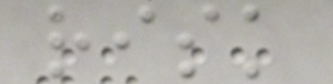risk
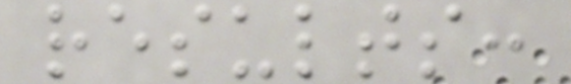results:
